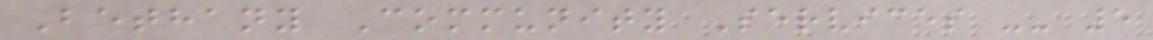Bethany Community Services -- 5
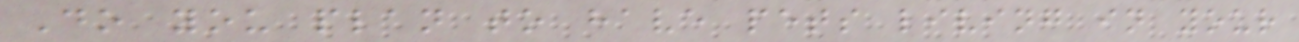Do you plan to have pets living in your
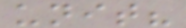unit?
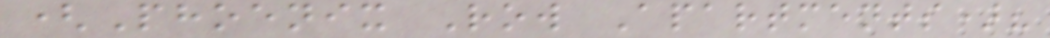(Phoenix Row Apartments)?
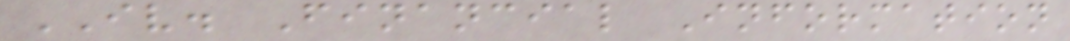IV. Financial Information
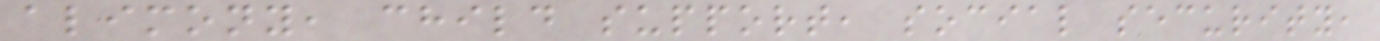alimony, child support, social security,
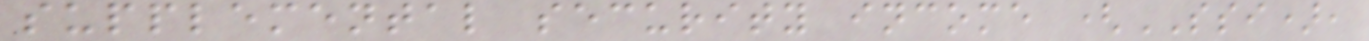supplemental security income (SSI),
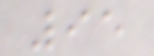95
